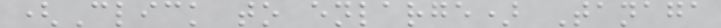(Click to enlarge) Tanaga
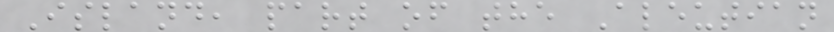Island, part of the Aleutian
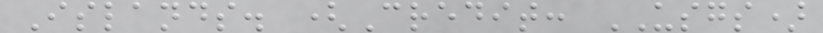Islands. (Credit: USGS)
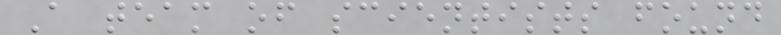A team of scientists found
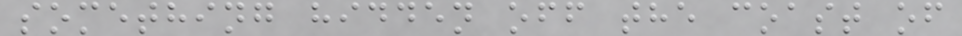something hidden off the coast of
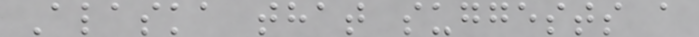Alaska that suggests a
